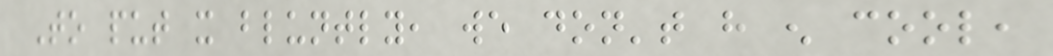To put it bluntly, we don't have enough cool,
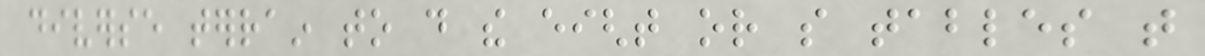diverse terrain to do the eight or so tables that
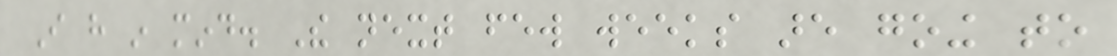I have in mind. The next few weeks are going to
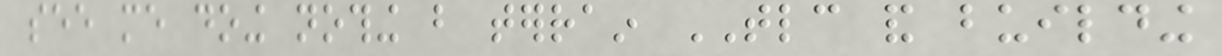see me doing nothing but terrain TLC and building
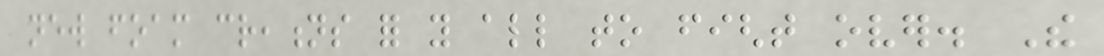new foam creations for you all to fight over. The
